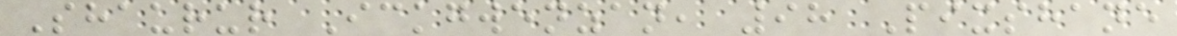Shaurur Ickgwenzan, 98 Pixshane
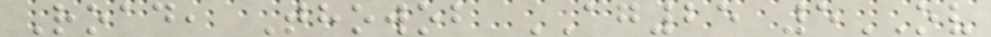Road, Thowob AG25 5OV
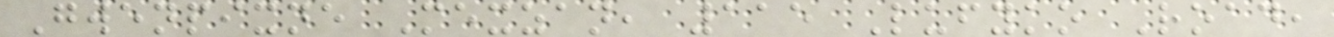Gwenpixne Mexzan, 115 Lufyko Road,
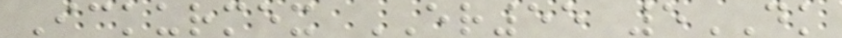Ickurmex ER55 5DK
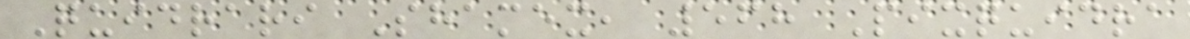Quidrari Shamex, 568 Pixquidra
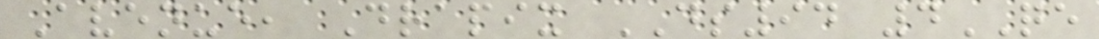Avenue, Drapix DS94 4QE
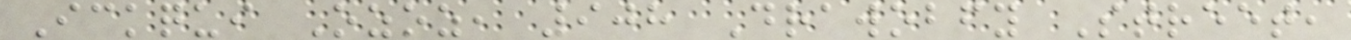Ickqui Ozoz, 908 Drawobfy Street,
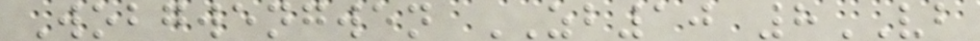Wobgwengwen ZB10 8VB
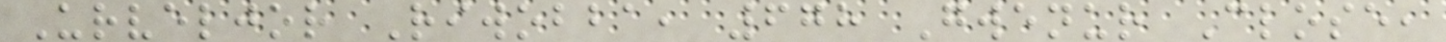Urveljor Riwobba, 678 Gwenur Close,
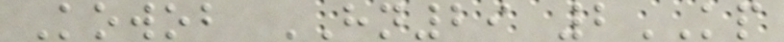Kowob HN29 2KP
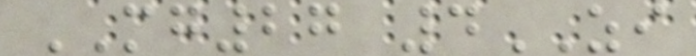MG27 4ZI
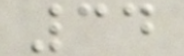34
